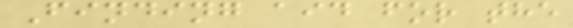Finding aid for the
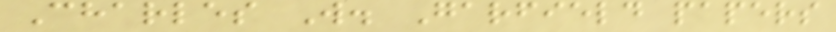Charles W. Garfield papers
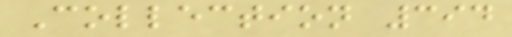Collection 394
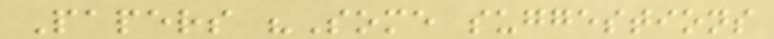Papers "Some suggestions
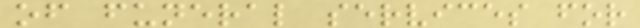of funeral services for
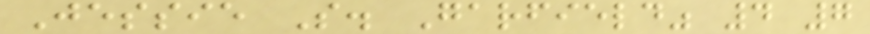Jessie S. Garfield" 4 7
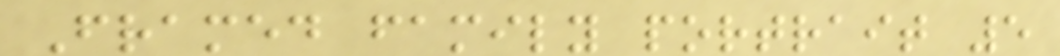Framed family portrait 5
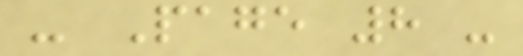- Page 8 -
